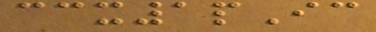ccx1pIc
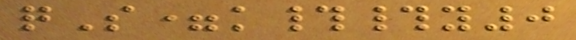qS=k##y0
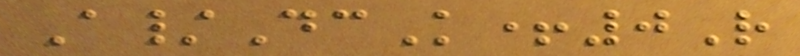A/DcK+0R
